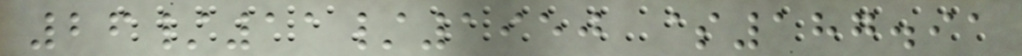26/11/1950 $187.91
